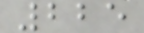225
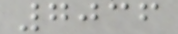7036
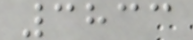3833
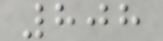808
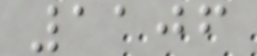1106
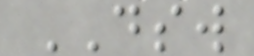DSW
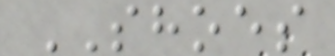SHOES
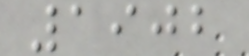1902
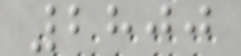2800
